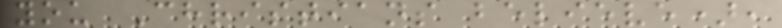you Christians believe),
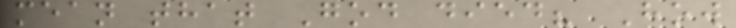mean that God died? How
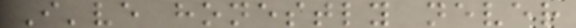I've honestly never
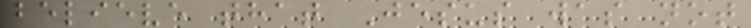believe that Jesus was not
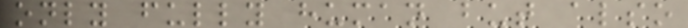only fully human but also
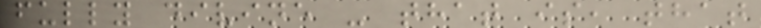fully divine - that is, that
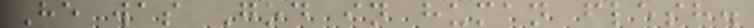He was God in human flesh.
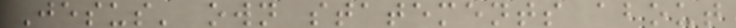Jesus' own statements about
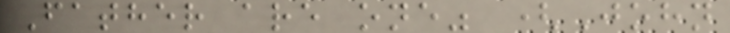Father are one" (John
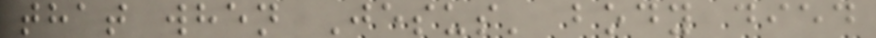that when Jesus' body died
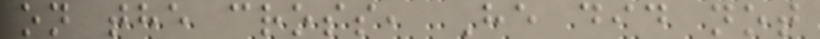on the cross, He did not
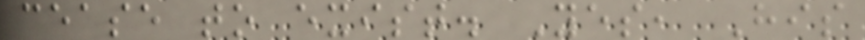cease to exist. Yes, His
